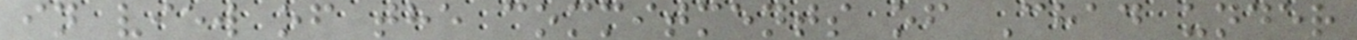in view of the commitments of Chad under
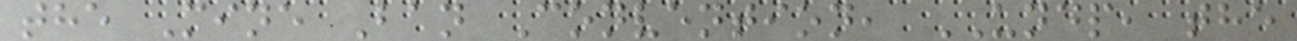the Mine Ban Convention, UNDP, the
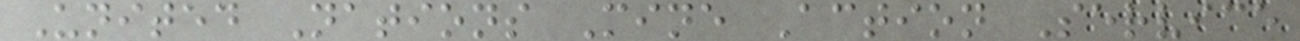United Nations Mine Action Service
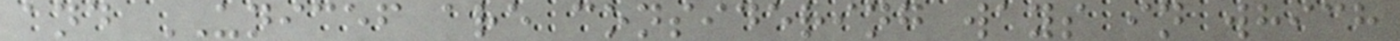and UNICEF are considering ways in which
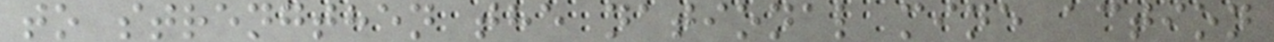to strengthen the national mine action
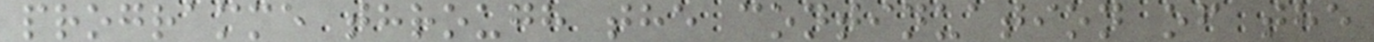programme through the continuation of the
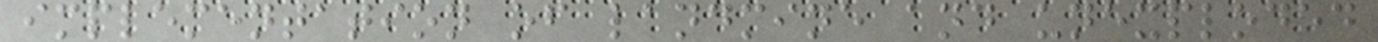implementation of landmine and unexploded
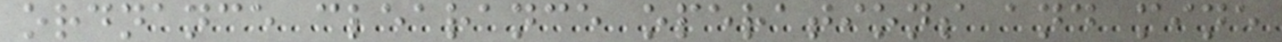ordnance clearance operations and mine
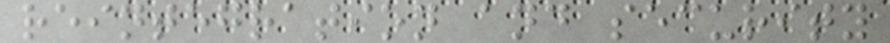reintegration and security
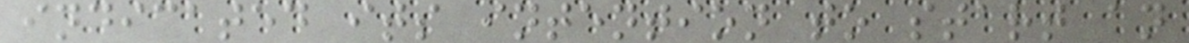indicated its intention to start an
